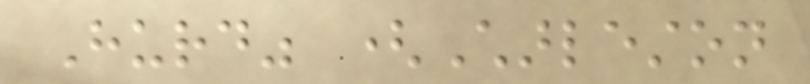Hurd" (Charleston
